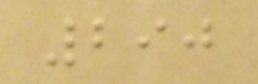290
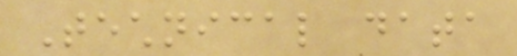Technical data
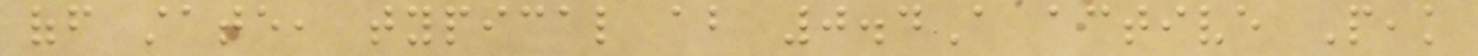off state, typical about 0.4A active Peak
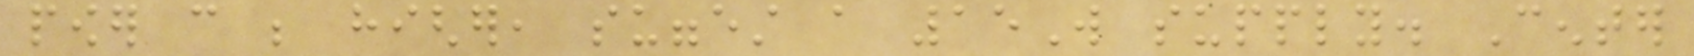power can be higher, suggest a 15W supply. Center
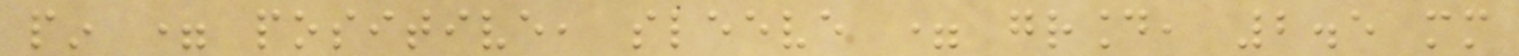pin = positive, sleeve = ground, 2.5 mm
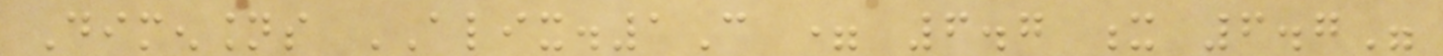Dimensions ALIX.1C = 6.7 x 6.7"
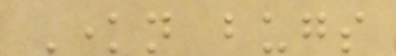Known bugs
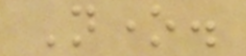None.
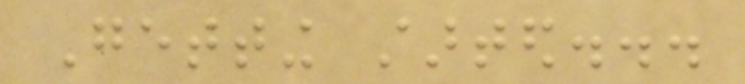Getting started...
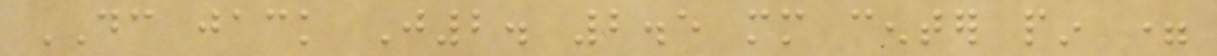DC jack J2. 2.5 mm center pin =
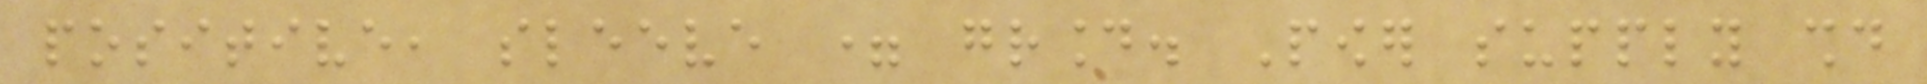positive, sleeve = ground. Power supply should
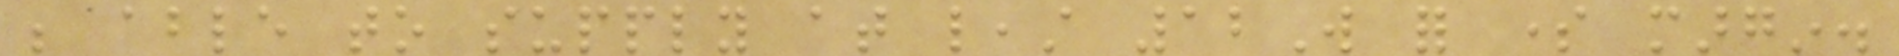be able to supply at least 12W for some margin.
